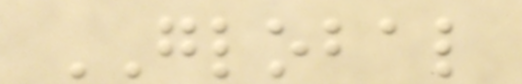GLOBAL
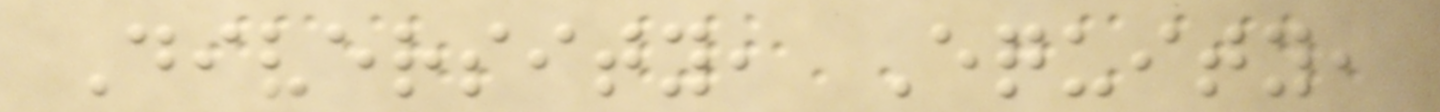Diversity, Equity,
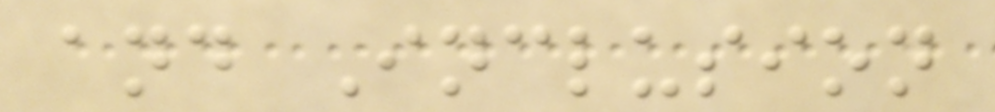and Inclusion
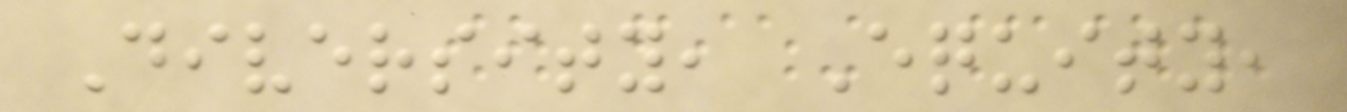Diversity, Equity,
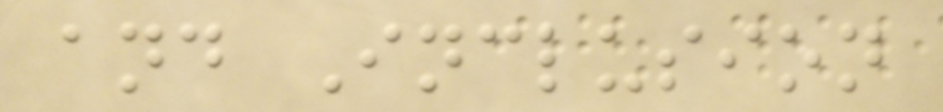and Inclusion
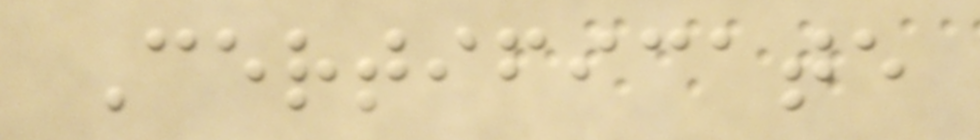Certificate
